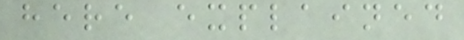here explained
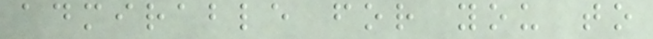admirable for you to
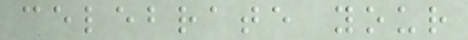celebrate your
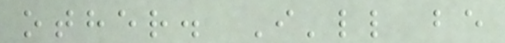other. I'll be
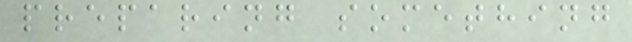preparing something
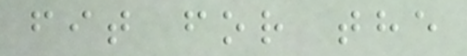fit for the
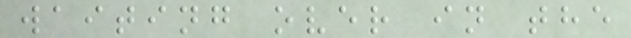waiting over in the
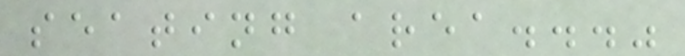seating area..."
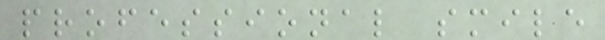professional smile
